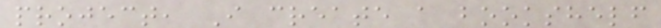project, I create a bookshelf
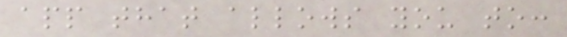app that allows you to:
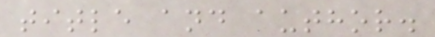title and author.
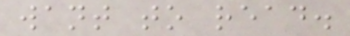want to read.
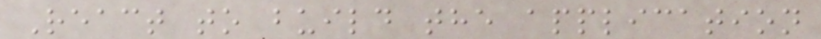React to build the application
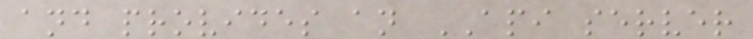and provides an API server
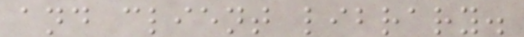and client library.
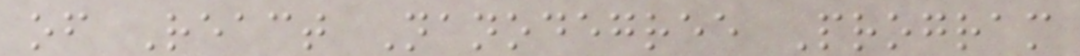of React Nanodegree Program
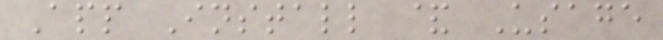App Install & Usage
